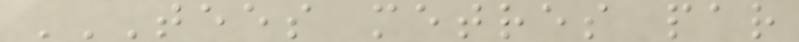TEES METRES PAR
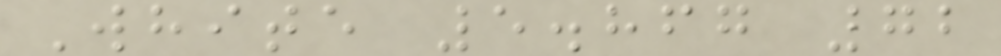White 5.867 72
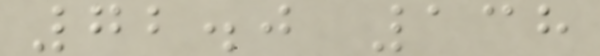72.0 138
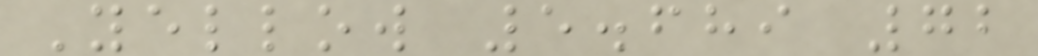Yellow 5.689 72
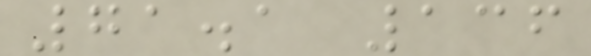71.1 136
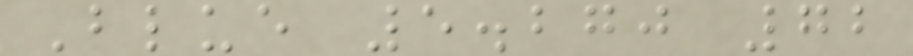Blue 5.270 72
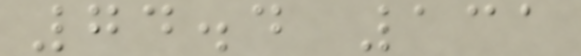74.4 131
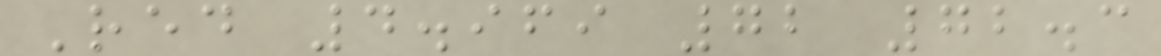Red 4.969 72 72.3
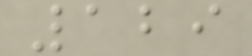129
